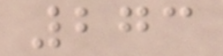273
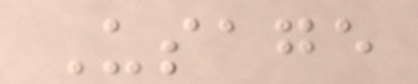Usage
